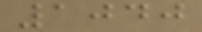1040
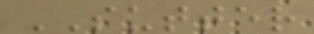SUTTER
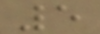5
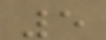5
